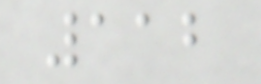112
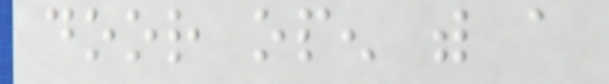door open with a
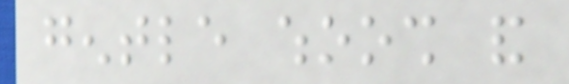gentle whoosh and
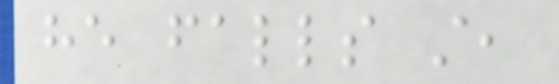he falls still,
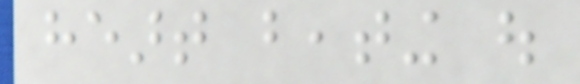heart beating out
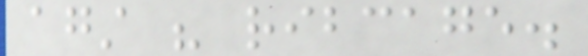against his ribcage.
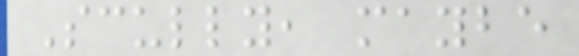Scully, maybe
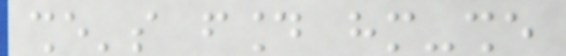she's found him-she
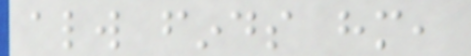always finds him,
